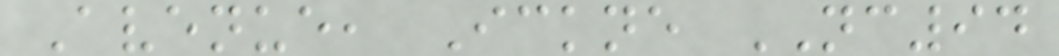Avenue, Ickne NC94
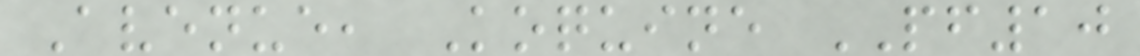Avenue, Koquine PF10
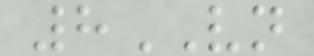8VN
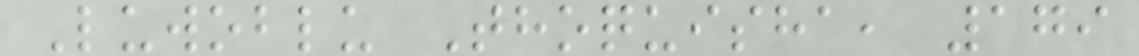Luwoblu Thoquisha, 179
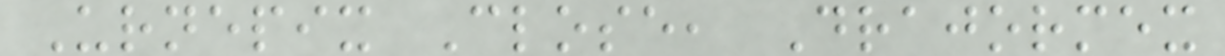Urnepix Close, Drajormex
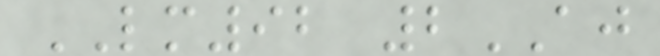LM92 2AJ
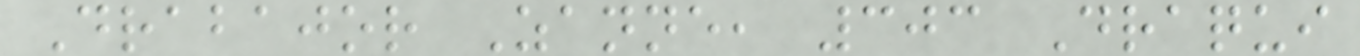Drabajor Zanne, 303 Draqui
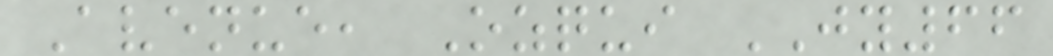Avenue, Ozqui JY66
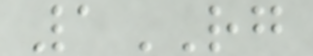1RG
